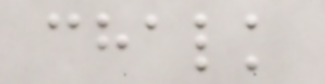chalk
